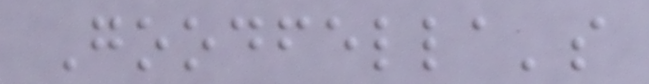Goodfella's
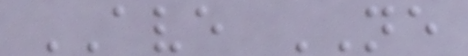AVE NE
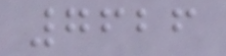7626
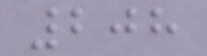208
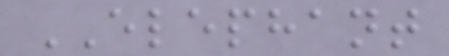ELEPHANT
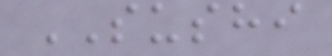SUSHI
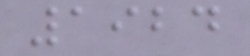1924
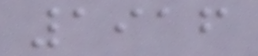1916
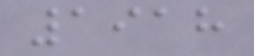1918
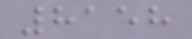8158
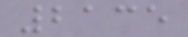2135
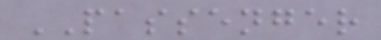PASSENGER
